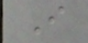I
